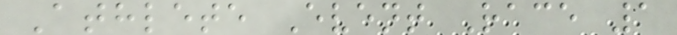Athlete Event Race 1
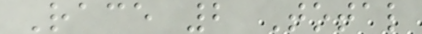Race 2 Total
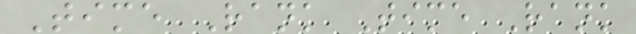Time Rank Time Rank
